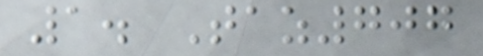1. Taz707
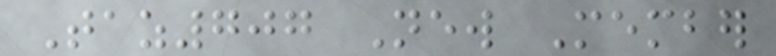Taz707 New Member
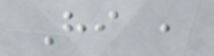Hi ,
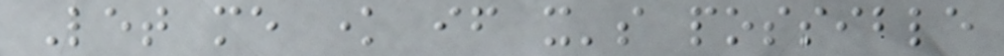Let me know if it's possible
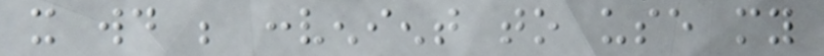it would be convenient to use my
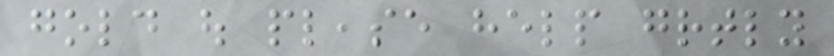gold out please help greatly
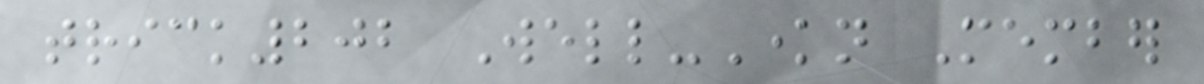trick202 Well-Known Member
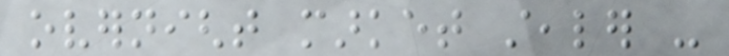overnight market stealer -
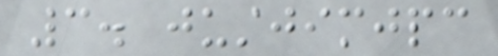3. justjimjpc
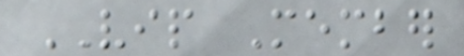VIP Member
